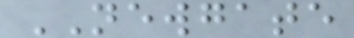NEWGATE
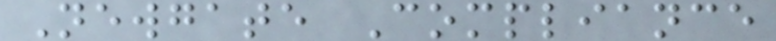Newgate Compliance
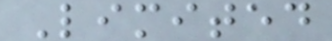Limited
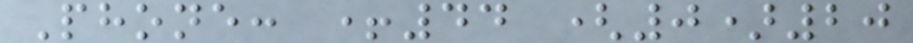Phone: +44 (0)20
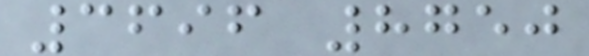3696 8750
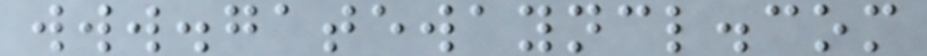www.gatewayncl.com
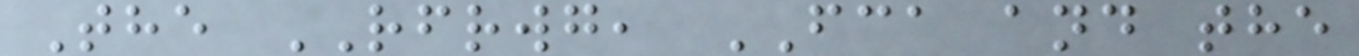The RFRWG, FCA and the
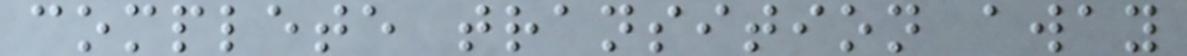complete transition away
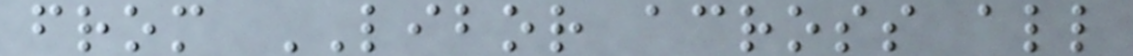from LIBOR across all
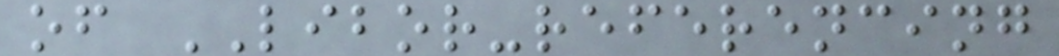of LIBOR-referencing
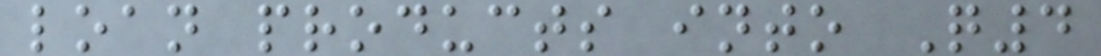loan products into Q4
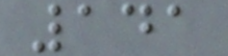141
